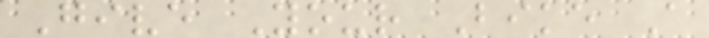Give Your Bike A
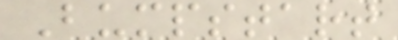Bumpstart
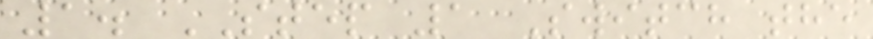1. STEP 1 Switch the
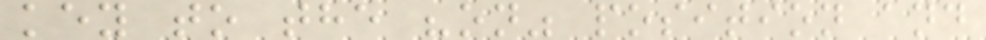key to the "on" position and
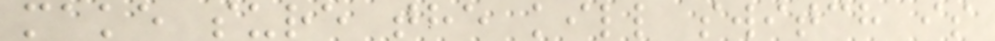make sure the kill switch is
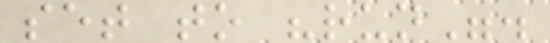set to "run".
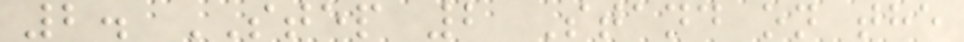2. STEP 2 Stand on the
